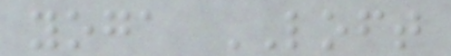yoga LOFT
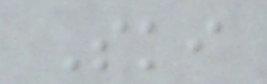Ski
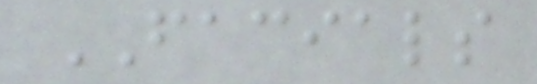FACIALS
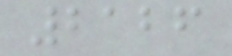2126
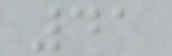41
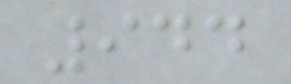944
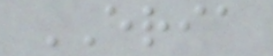ERIA
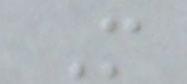M
